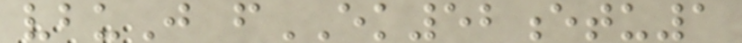vbuJ fEK52etu1
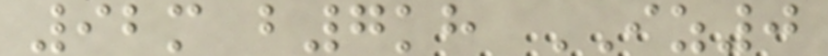92m b7kh IZ0
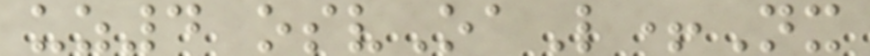uz4 osvOaL+Nx
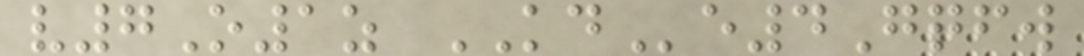v7O1z KDe4Gqfw
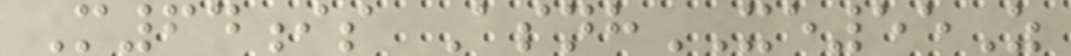M64is AsnhXE55Z
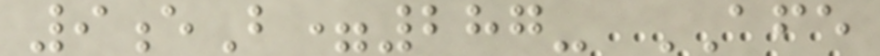9eB=287- AFE
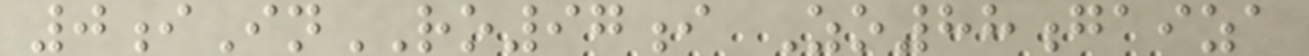0iInRO97i Zo88gaiza
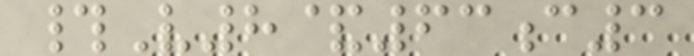#V8&63c3
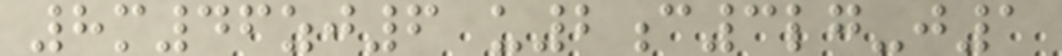8m46zj6 u2c3lg-j1
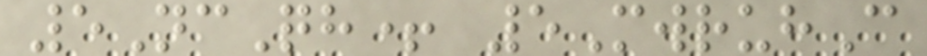5NcQh+ 5MwruhC
